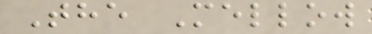The Mellow
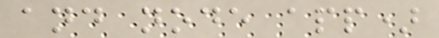and node app)
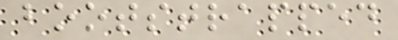bootstrapped
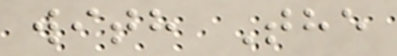with The
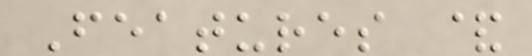Features &
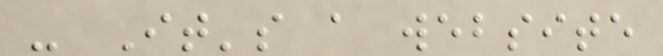- It's a website
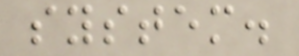system.
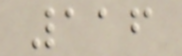116
